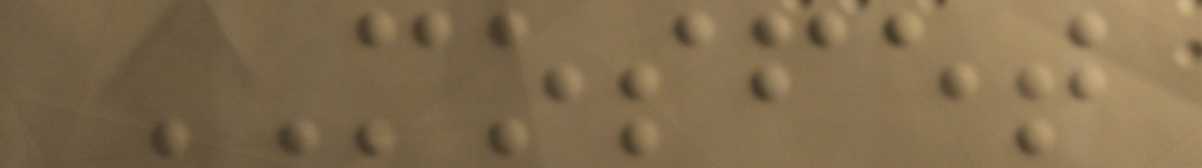MOSFET
